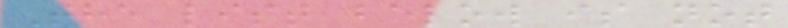The list below is not
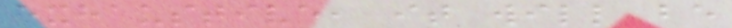exhaustive, it will be
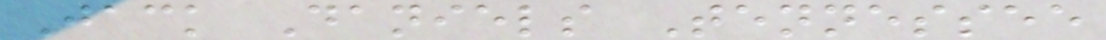Jack Daniels Tennessee
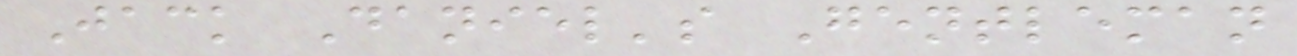Jack Daniel's Gentleman
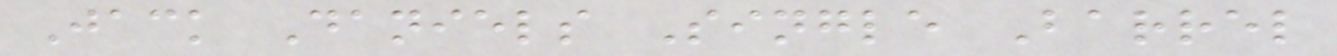Jack Daniels Single Barrel
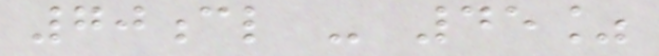70cl - 45%
